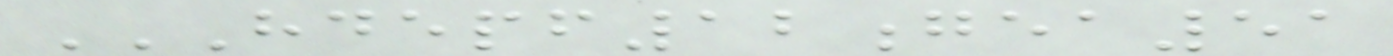HDEPF12GEA51
